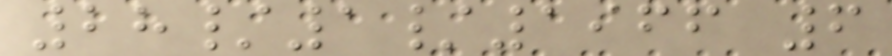28/1/1966 6
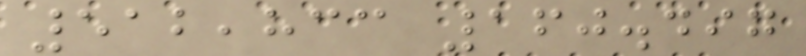512,833 160.497
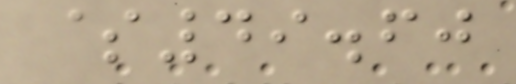$49.60
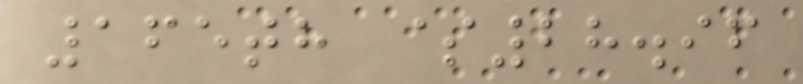165th $28.96
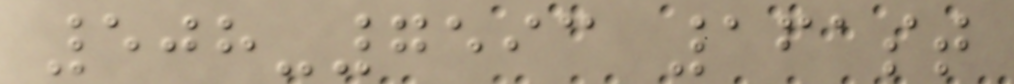508-7593 161st
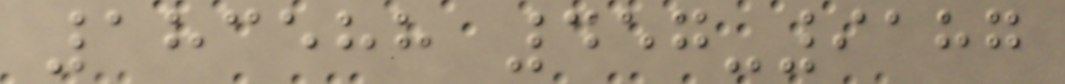183588 457-9187
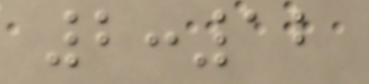2:12
